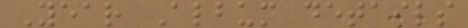Year Album details
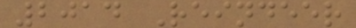2014 Reindeer
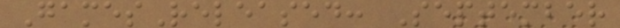GamesReleased: September
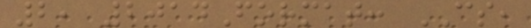2, 2014Format: CS,
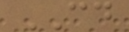CD
